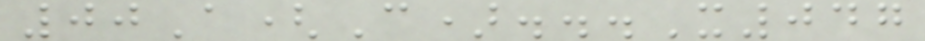00A(C)...X047
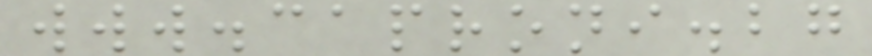www.caproni.bg
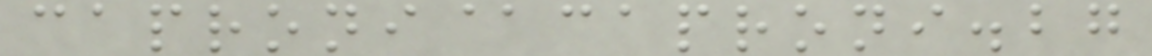caproni@caproni.bg
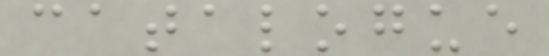catalogue
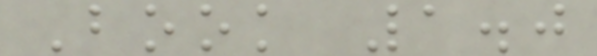Book 1.0
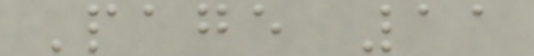Page 11
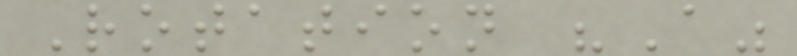Rotation "A"
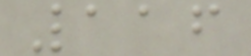116
